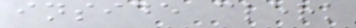inside clerk
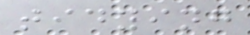tidying
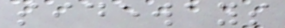sideways
